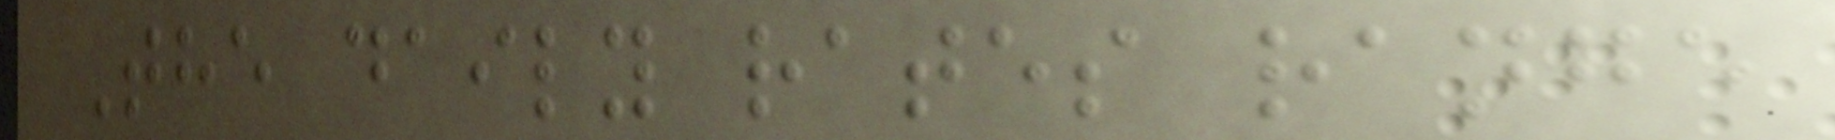The daily rates range
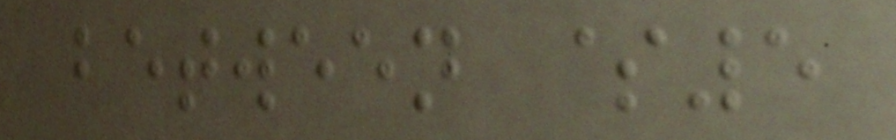between $5
